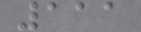111
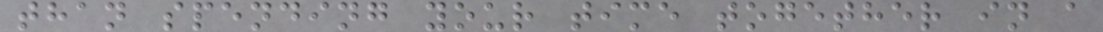than spending your time together in a
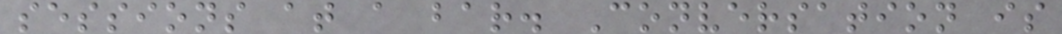sessions at a bar. Conversation is
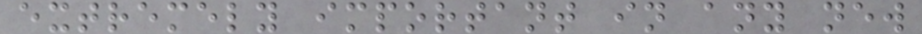extremely important in any new
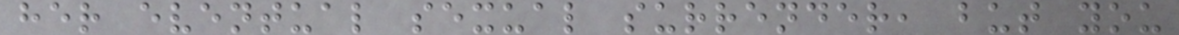her eventual sexual surrender, but you
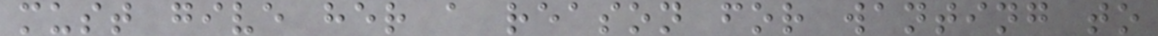must give her a reason for wanting to
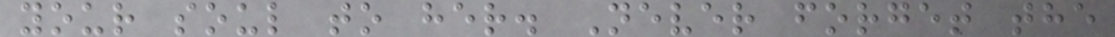your soul to her. Never forget the
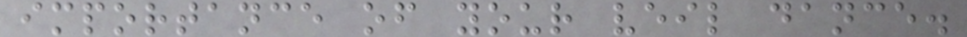importance of your veil dance.
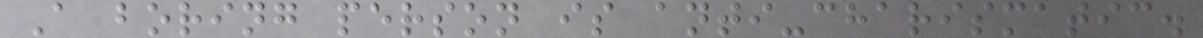A boring person is anti-charismatic.
